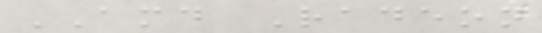AMD Radeon
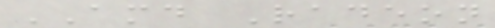AMD Radeon
